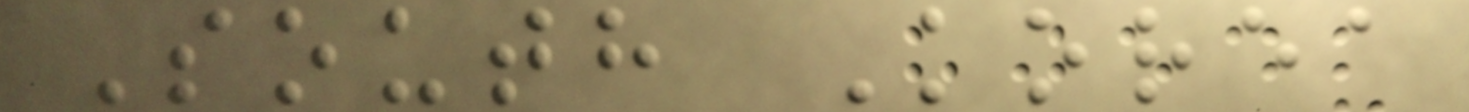South Korea
